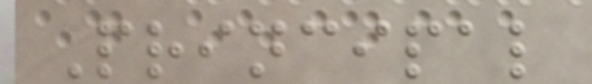Principal
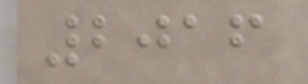2016
